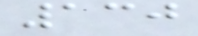130
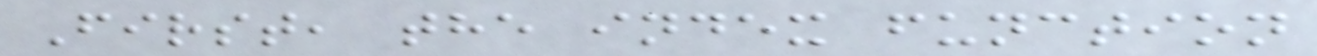First, the index function
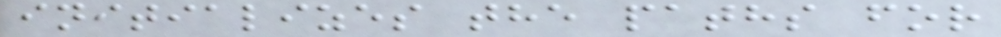initializes the paths for
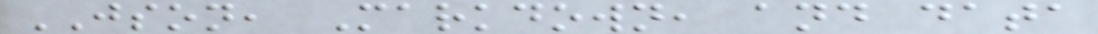JSON, Markdown, and data
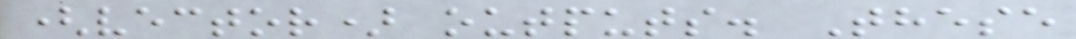(vector) outputs. These
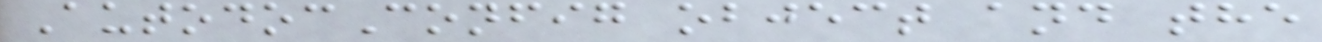AutodocConfig object and the
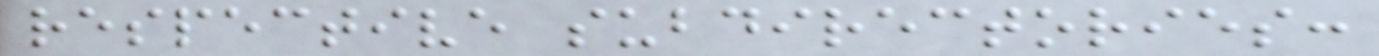respective subdirectories:
